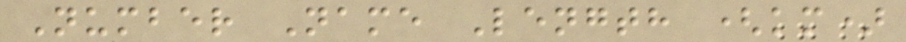Number Name Length (km)
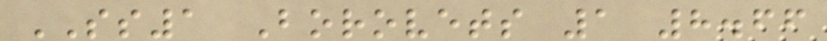SS1 Borovets 1 8.66
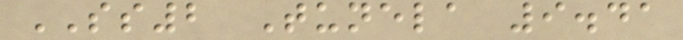SS2 Tunela 9.41
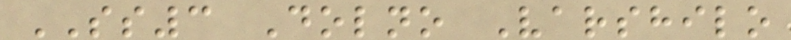SS3 Dolno Varshilo
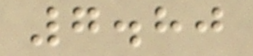7.80
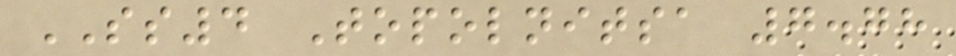SS4 Topolnitsa 7.78
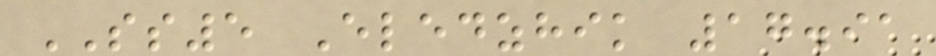SS5 Eledzhik 17.91
